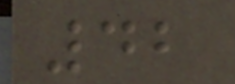42
